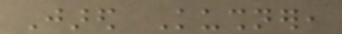Jared Kushner,
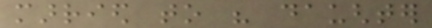married to his daughter
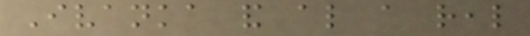Ivanka and also a real
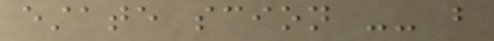estate scion -- but
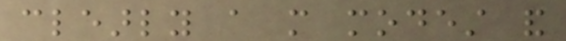clearly a more modest and
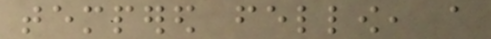tempered fellow, a
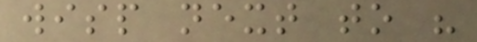wisp next to his
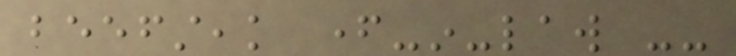beefsteak father-in-law --
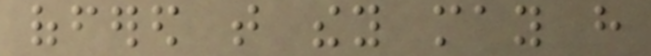offered that they may have
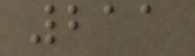211
